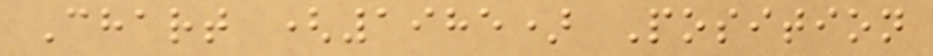Chart (1985) Position
